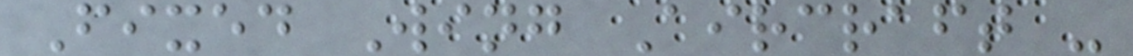Fixed Wing Aircraft -
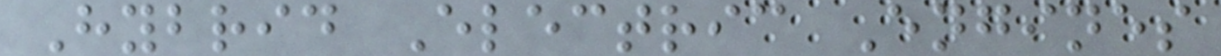Hybrid Electric Engines
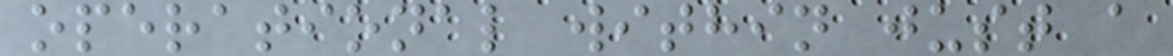operational within just a
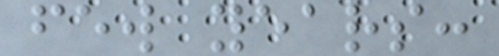few years:
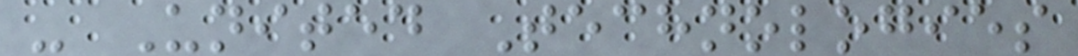- United Technologies
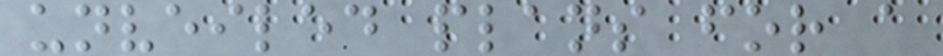unveiled plans for a
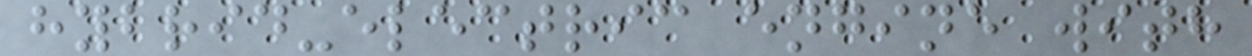hybrid-electric engine with
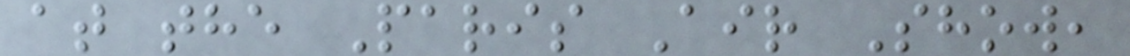at the Paris Air Show,
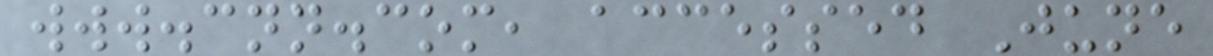www.cnn.com, accessed June
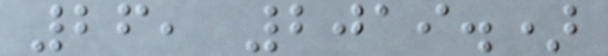26, 2019.)
